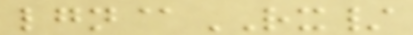lgn@RX/
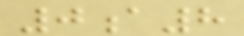0a8
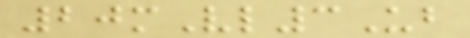20mVl3Ub
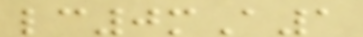lc0mA1
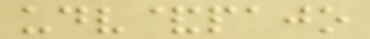udv&pajo
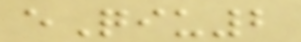eQiu2
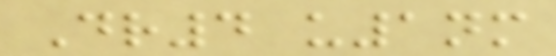Dr4 u1nm
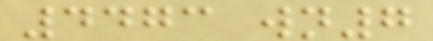4473 wn7
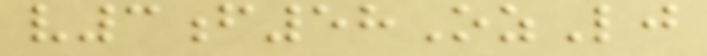v3f58OzLj
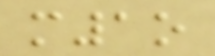m1o
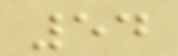54
